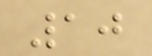10
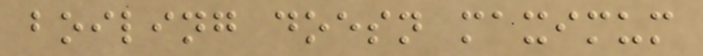boiling doesn maximum
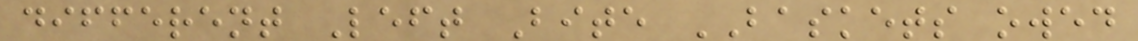different Left Bite BASKETS owed
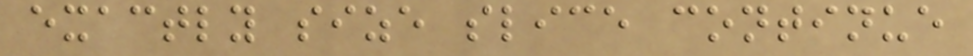exactly size slice continue
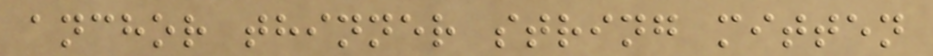anchor thinner string mitten
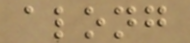along
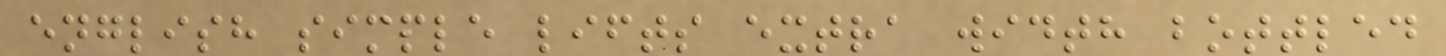english simple lifts extra width bottled
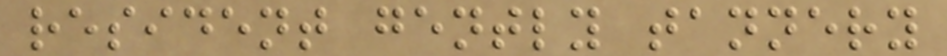resident gently tannery
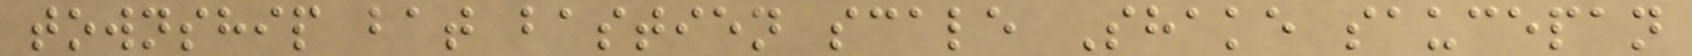township bat bastien scale Shake saucepan
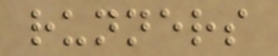runners
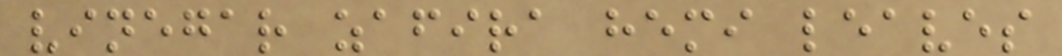vinegar zafira hemi leaves
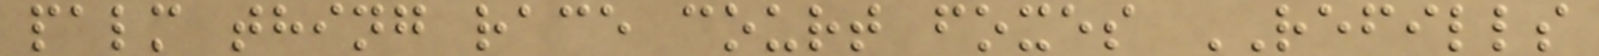palm thing race court foxes REFILLS
